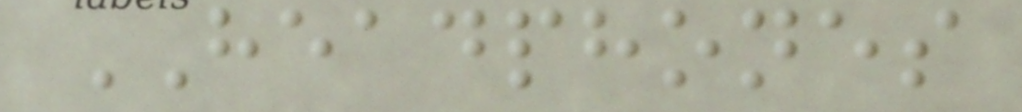HEADPHONES
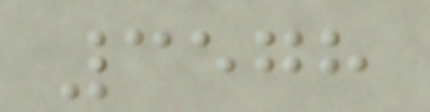3578
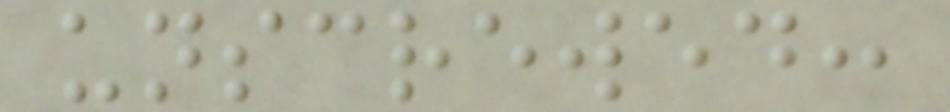unscrewed:
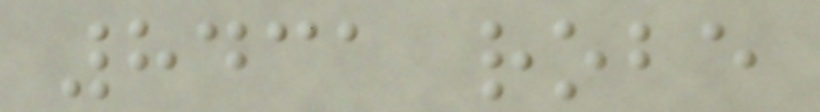8431 robe
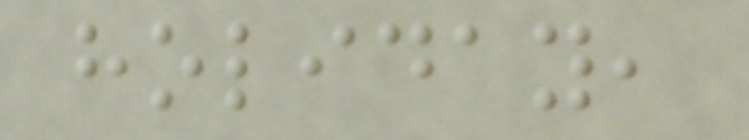holiday,
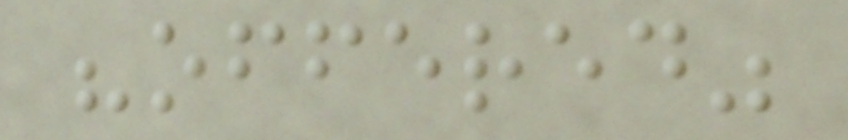"offered"
